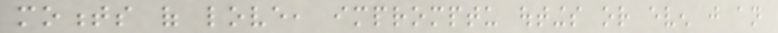moments of love, impromptu outings or even just an
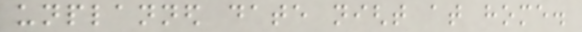unplanned date night at home.
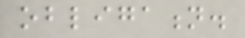obligation.
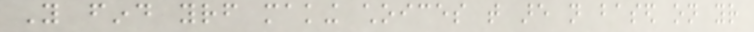You find yourself making choices that are not based on your
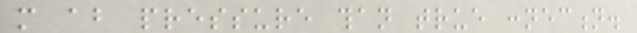more about pressure than true connection.
